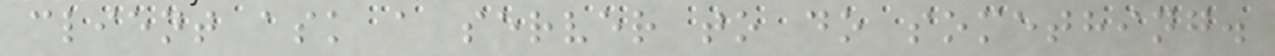client ask a server to do something.
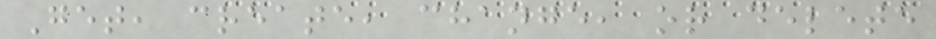Get, create, change, or delete
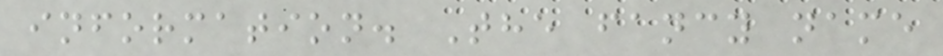information. The fancy name
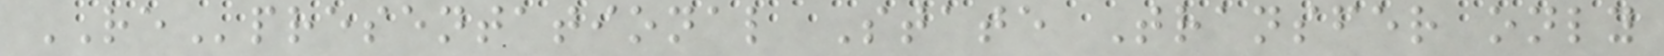REpresentational State Transfer only
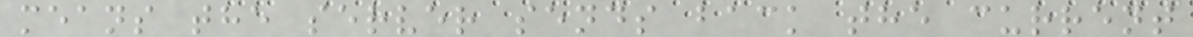means the server sends back the current
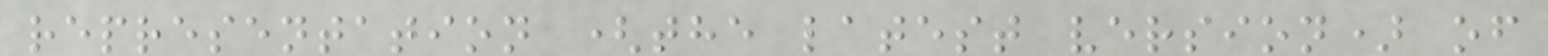representation (the latest version) of
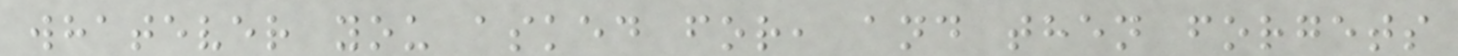whatever you asked for, and then forgets
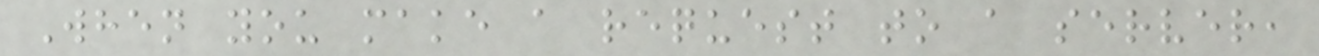When you make a request to a server,
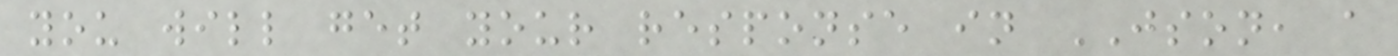you will get your response in JSON, a
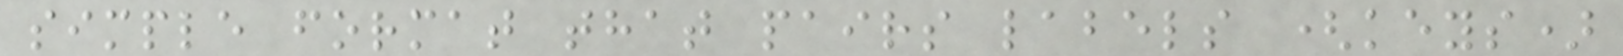simple format that pairs labels (keys)
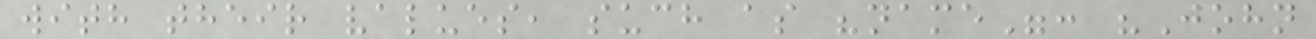with their values, such as "name": "John
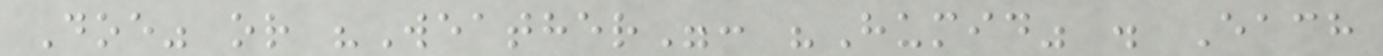Doe" or "Weather": "Humid" . Each
